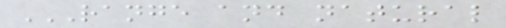RANGE AND NATURAL
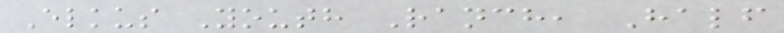Elkus Youth Ranch, Half
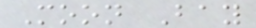Moon Bay
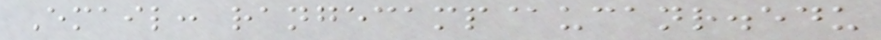Email: rangecamp@ucanr.edu
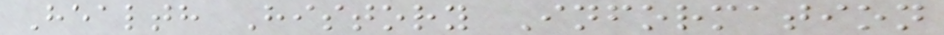Health History Information
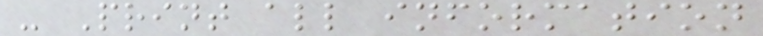- Print all information
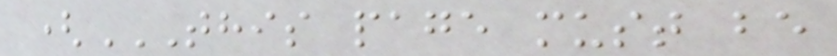(THIS PAGE MUST BE
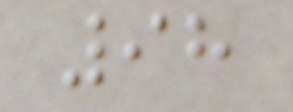98
